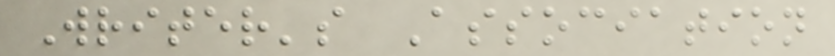Writer's Association
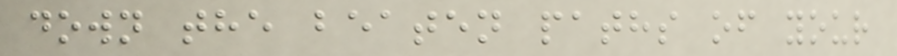down the beaten paths of your
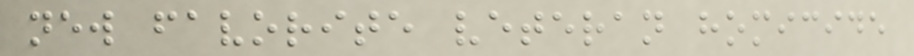new favorite veteran homicide
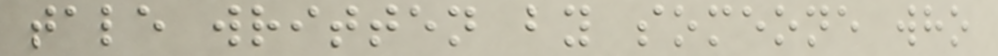tale written by someone who
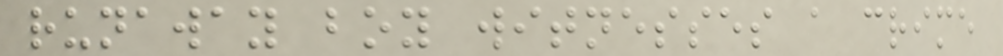runaway boy witnesses a crime
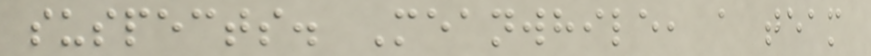suspects. Meanwhile, a team
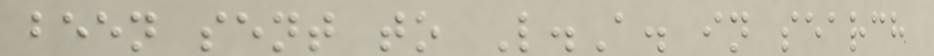been sent to L.A. in search
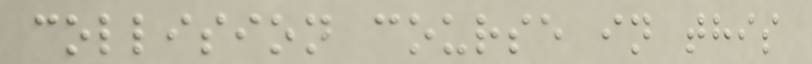collision course in this
